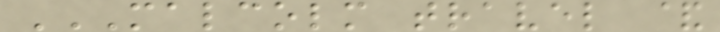MALCOLM TRAVEL &
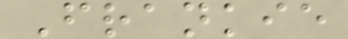Frankie
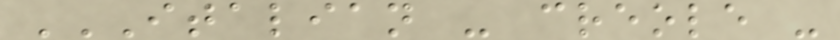ITALIAN - CREOLE -
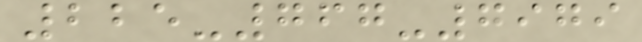225-767-7979
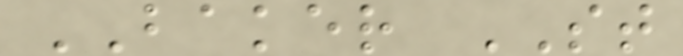BAKER ST
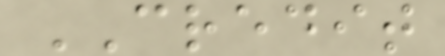CREDIT
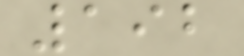192
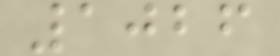1026
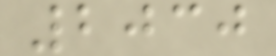2030
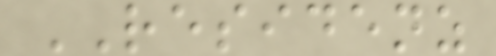RESIDENZ
